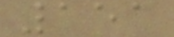151
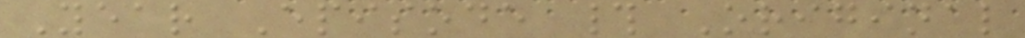Year Episode # Original
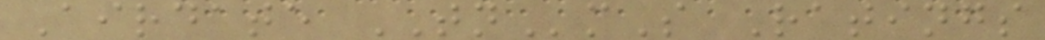Airdate TNmS Ratings
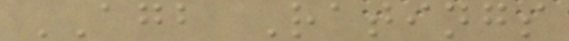AGB Ratings
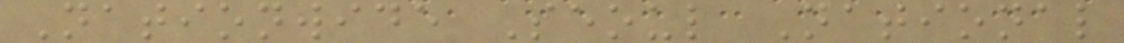Nationwide Seoul National
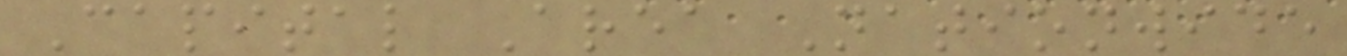Capital Area Nationwide
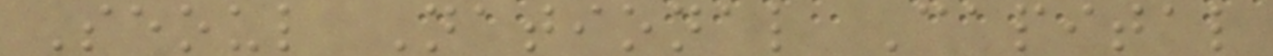Seoul National Capital
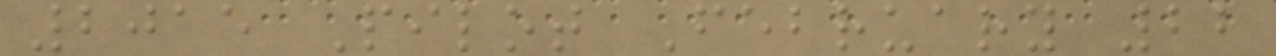2015 Pilot February 22
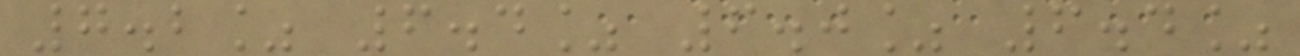7.2% 6.4% 6.0% 6.4%
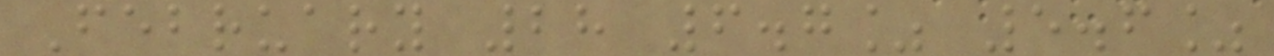February 28 6.7% 5.6%
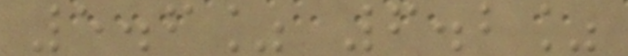5.6% 6.2%
